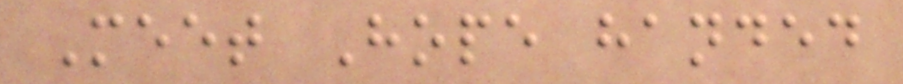Meet Hope handed
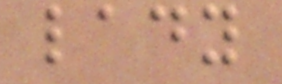lady
